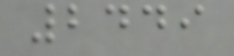2449
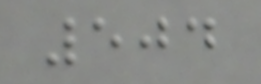504
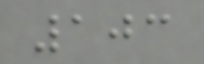103
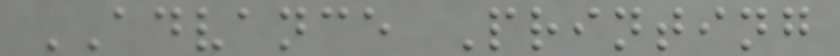ADVANCE Printing
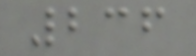236
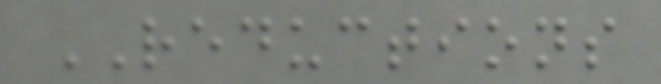REDUCTIONS
